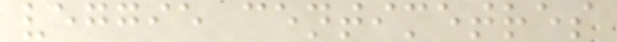veggie centimetres
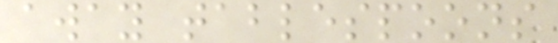away tablespoons
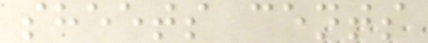sheets cents
